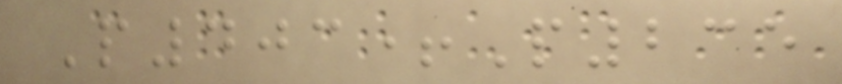P403+P235
